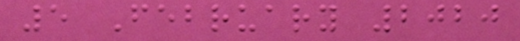5 February 2020
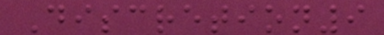Discretion9
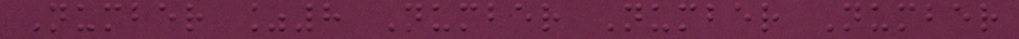Number %8 Number Number Number
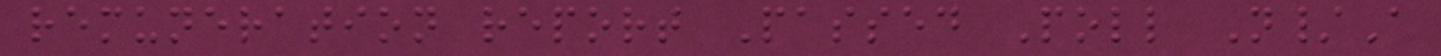remuneration report Passed Poll N/A
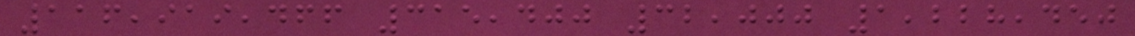116,919,466 315,400 32,000 1,228,450
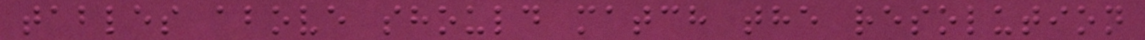tables above should match the resolution
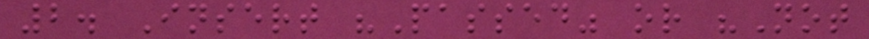2. Insert "Passed" or "Not
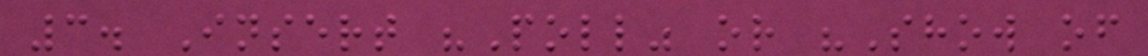3. Insert "Poll" or "Show of
